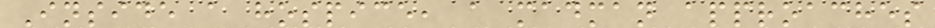Inside a hospice, a madman approaches
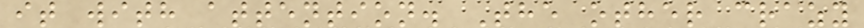it with attention. The other crazy
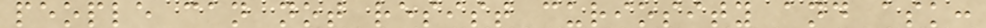people can not resist curiosity and ask:
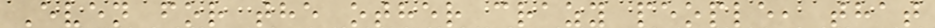Even for the other crazy people, that
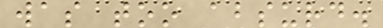was too absurd.
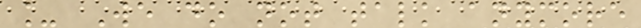_ We do not talk anymore
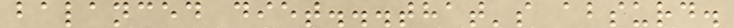balanced diet...that's absurd.
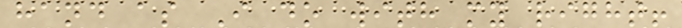hand as I do with my right!
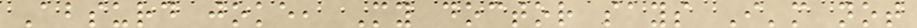Absurd joke, My doctor says I'm not
